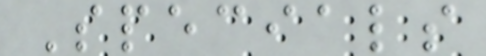Specials
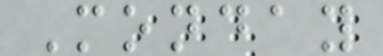Monday
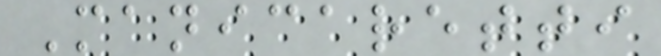Manicaretti
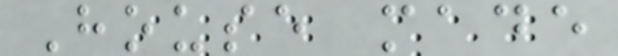House made
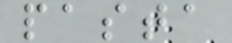pasta
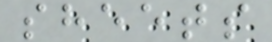sheets
